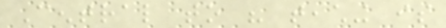Central to his teaching is
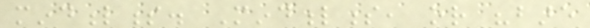mindfulness. Mindfulness, or "bare
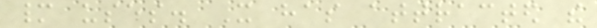many uses. It has attracted the
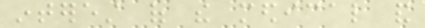interest of the medical and
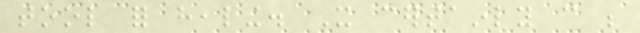tool for healing. It certainly can be
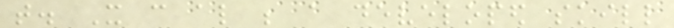that. It can also be a developed skill
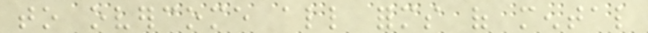to overcome all forms of mental
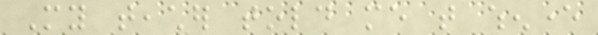My teacher told me that whenever
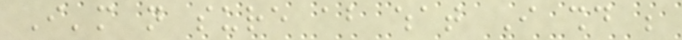I'm not sure about what I should be
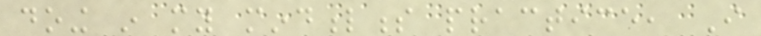doing in my mindfulness practice, I
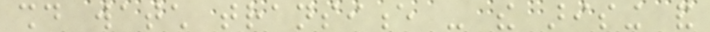should watch transience - the arising and
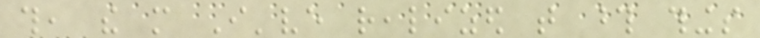this, the more I've realized that those things
